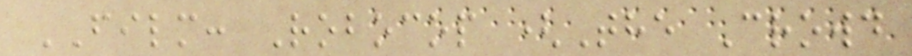FILM: Robocop (The Crowd
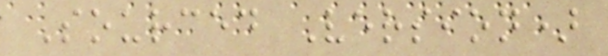Sourced Version)
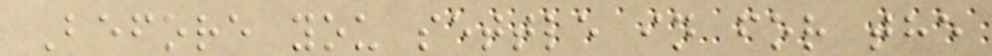Before you settle in for the
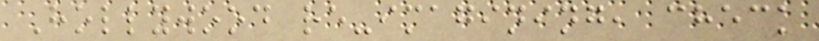Hollywood re-imagining, check
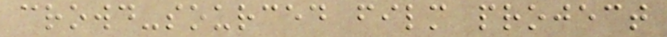crowd-sourced film project
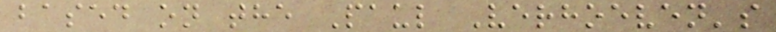based on the Paul Verhoeven's
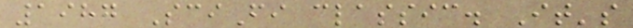1987 SciFi classic. It's
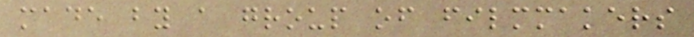made by a group of filmmakers
